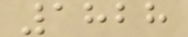1828
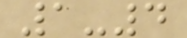1-4
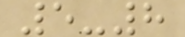5-8
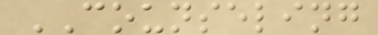COUNSELING
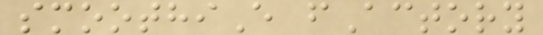smoothiE fActory
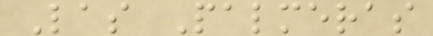Las Palmeras
